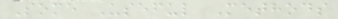Some Useful Methods
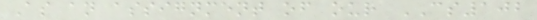As an assignment of our CS102
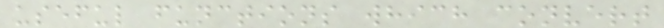useful functions which convert
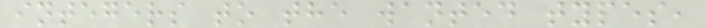integers to the wanted types,
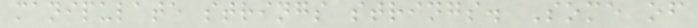manipulate strings strings. Some of
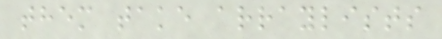them take arraylists
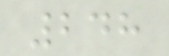248
